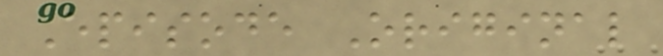Episode Original
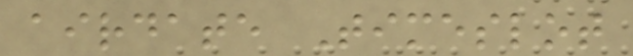airdate Timeslot
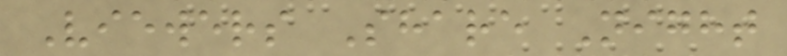Viewers Share Night
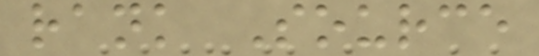rank Source
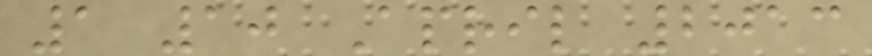1 10 April 2013
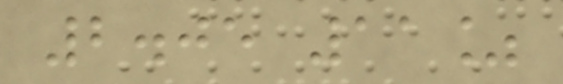2.05 11%
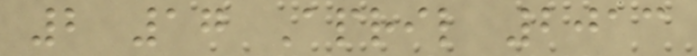2 17 April 2013
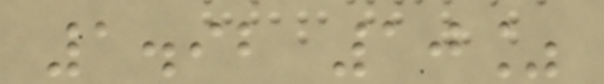1.92 10%
